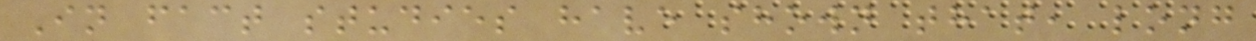In fact studies have shown that, long
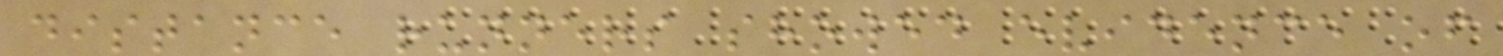distance runners showed evidence of
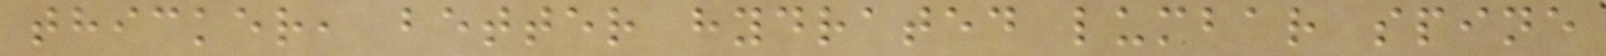thicker, better hydrated lumbar spine
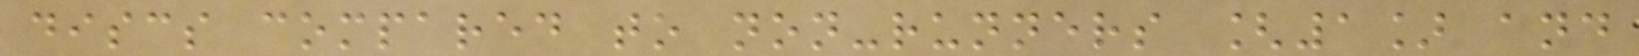discs compared to non-runners [1] and
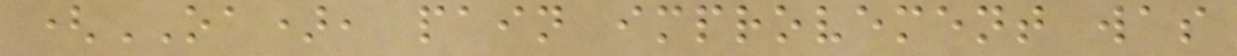(OA), pain improvement was
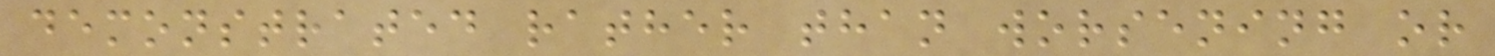demonstrated rather than worsening or
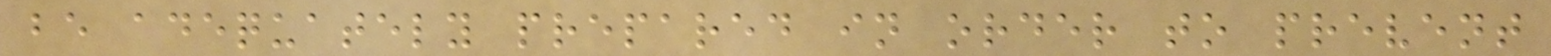be adequately prepared in order to prevent
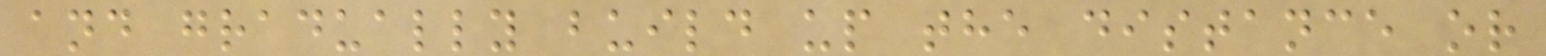and gradually build up the distance or
